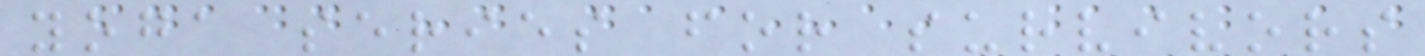yoga series for survivors
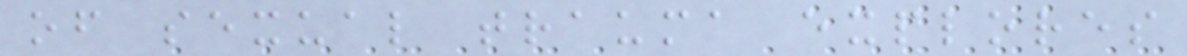of sexual trauma explores
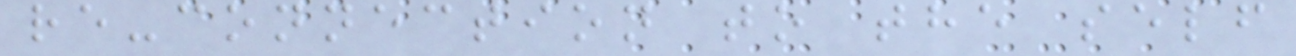re-connection to the self
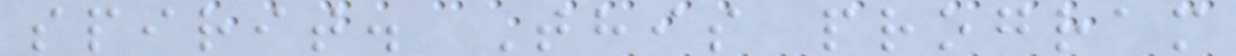spirit. This program
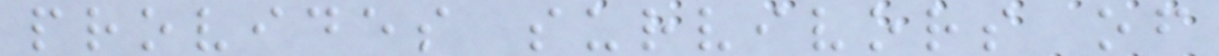provides survivors of
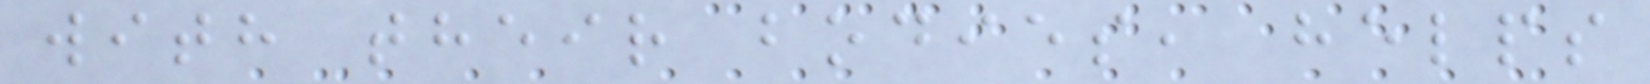with their bodies, helps
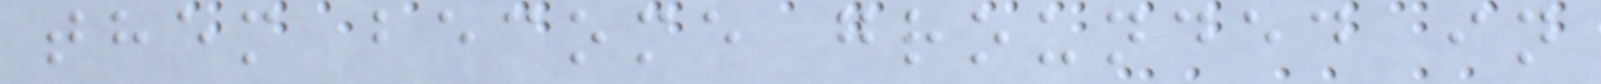them become grounded in
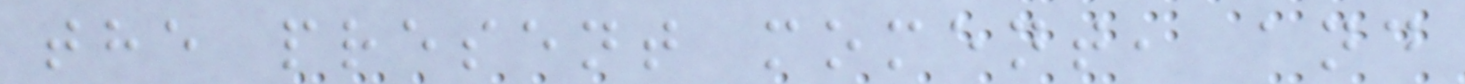the present moment, and
